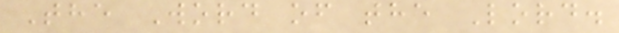The Word of the Lord.
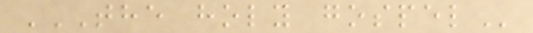THE HOLY GOSPEL
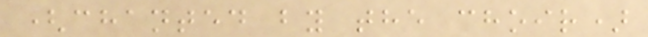(chanted by the choir)
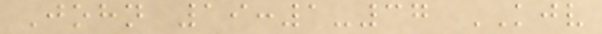John 19:1-37 KJV
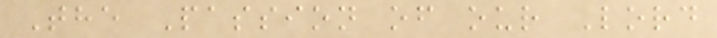The Passion of our Lord
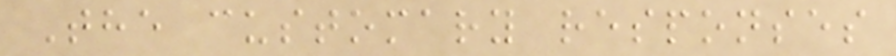The customary responses
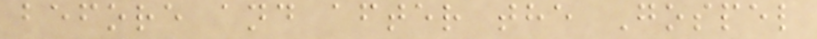before and after the Gospel
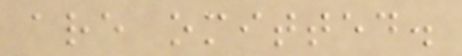are omitted.
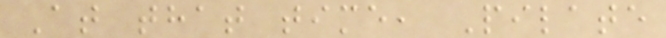At that time, Pilate
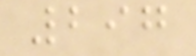297
